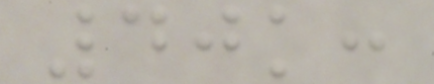40k:
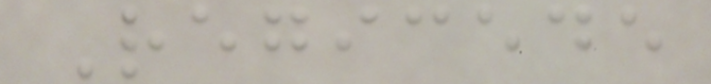Regicede
